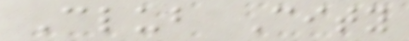Club City
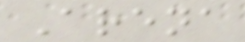Arena
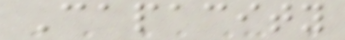Capacity
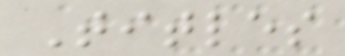Titles
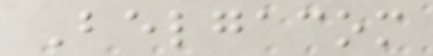Belgacom
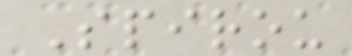Spirou
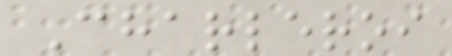Charleroi
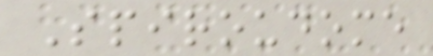Spiroudome
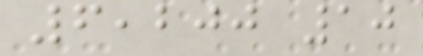6,200 10
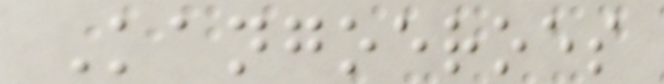Kangoeroes
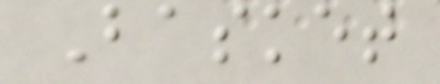Basket
